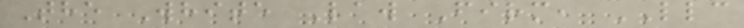The White Law Firm, LLC
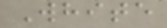White
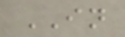IN
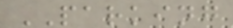PARKING
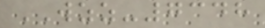WZZ-7348
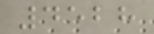4528
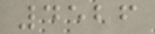4526
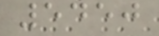5450
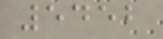5452
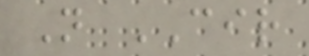N CIR
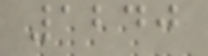1240
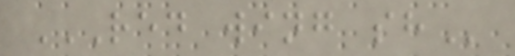RED WING SH
